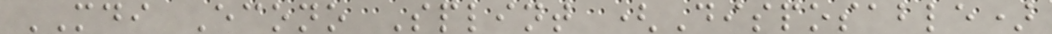MDI Econo Splint (Disposable)
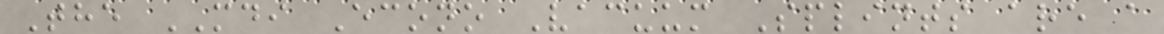The MDI Econo Vacuum Splints are a
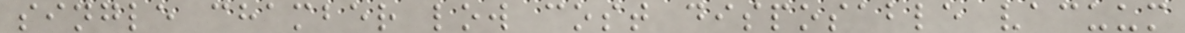single chamber low cost disposable vacuum
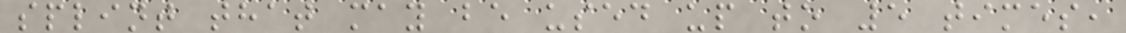splint that may be used up to 5 times,
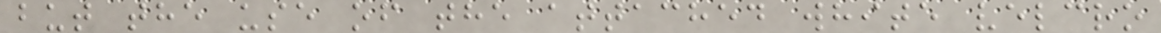but the use of the attached white velcro
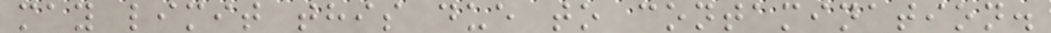may limit this due to contamination.
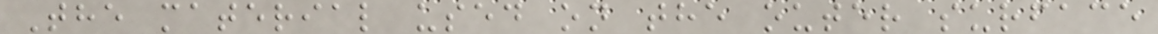The material used on the outer surface
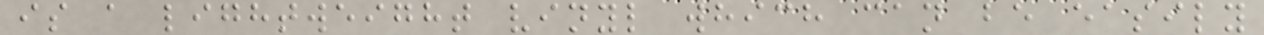is a lightweight vinyl which can be easily
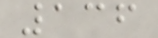136
